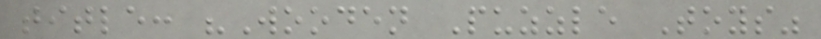title: "Wooden Puzzle Toys"
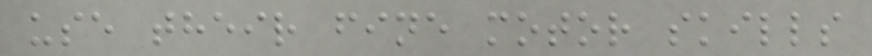use their fine motor skills
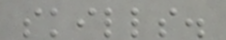skills.
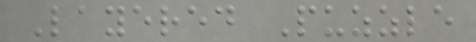Layered Puzzle
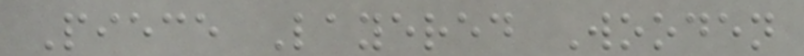Piece Layered Wooden
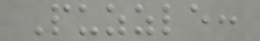Puzzle:
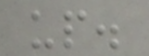up.
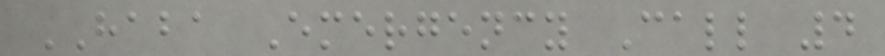HABA Emergency Call 4
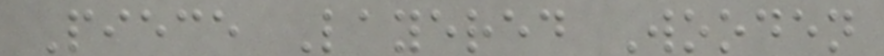Piece Layered Wooden
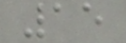15
